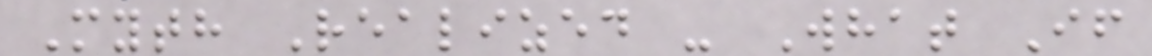Myth Realized - What If
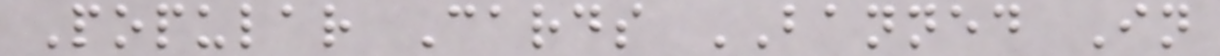Popular Cards BANNED In
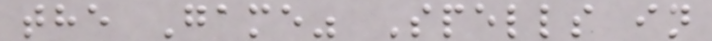the Game" Spells in
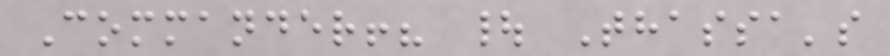Commander!? | Thassa's
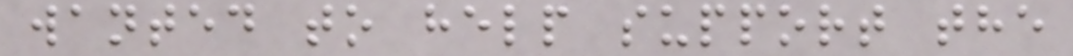wanted to help support the
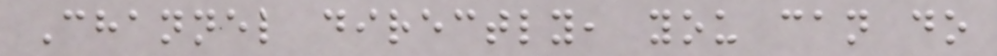Channel directly, you can do
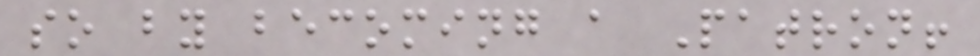so by becoming a Patron!
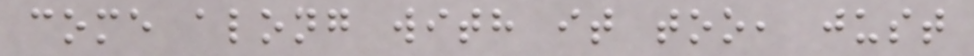come along with it too, just
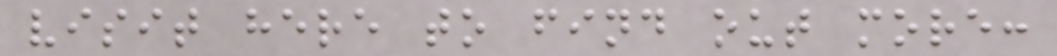visit here to find out more:
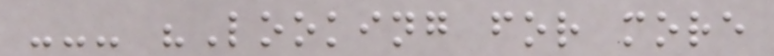--- "Looking for more
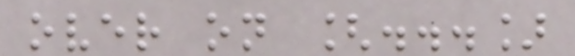over on [...]
